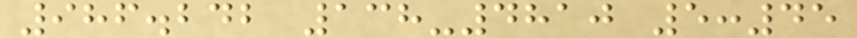986.242 138-4810 5:45
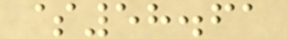$58.61
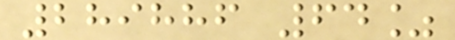289886 64%
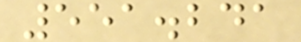551.241
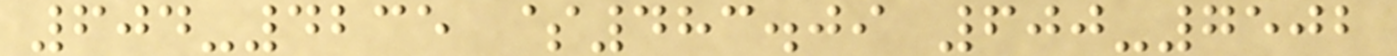604-4235 $483.09 600-7502
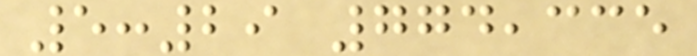5:29 774,335
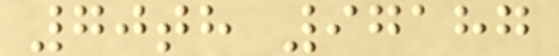70th 97187
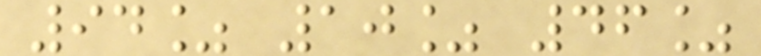94% 10% 46%
